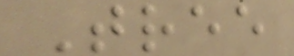Tree
